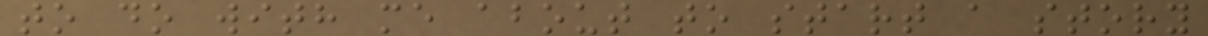to do with me about to start a story
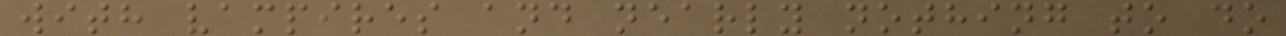with vampires and nearly nothing to do
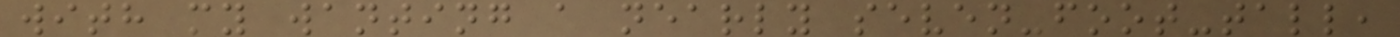with my wanting a nearly seven-foot-tall,
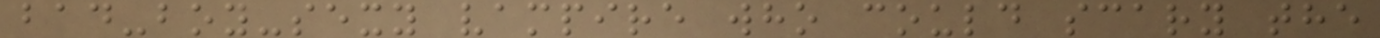bad-boy-sexy vampire who could scary the
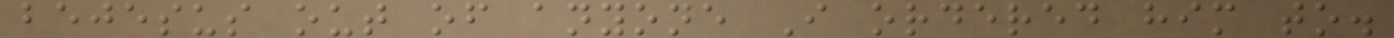bejesus out of anyone I ordered him to.
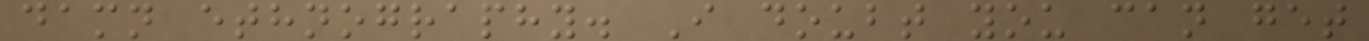damn ethnography. I doubt you can get
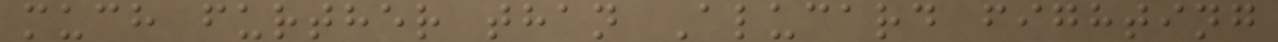much further than Alucard fighting
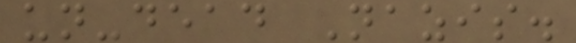un-dead Nazis.
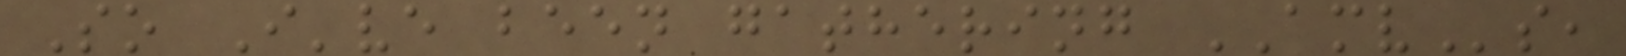So I've been gathering AMVs,
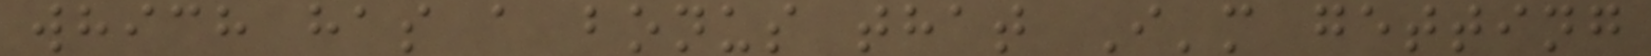which has a bonus that I'm getting
